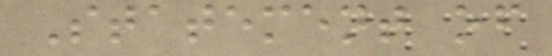Statement of
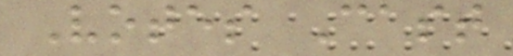Votes Cast
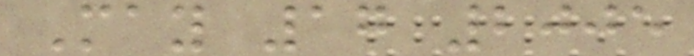May 17 2005
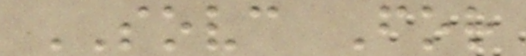SOVC For
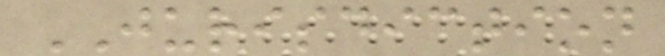JURISDICTION
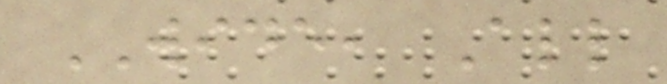WIDE, All
